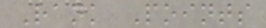Rank Points
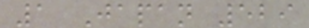1 Japan 529
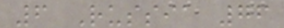6 Russia 76
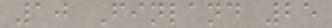10 Finland 25
